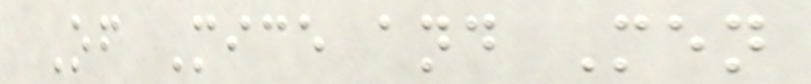Of Mice and Men
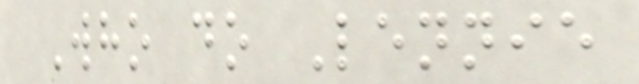Who do Lennie
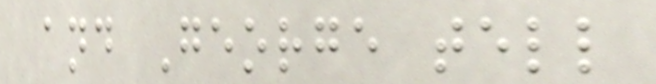and George tell
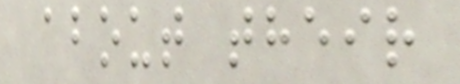about their
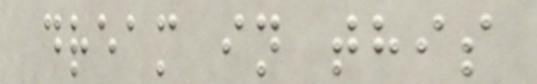dream in this
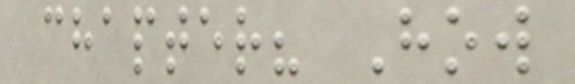chapter? How
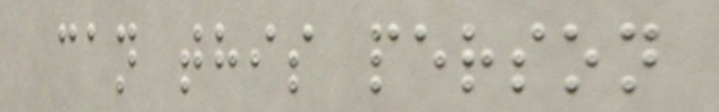can this person
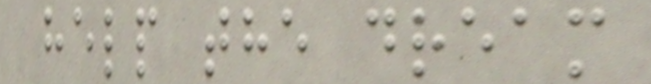help the dream
